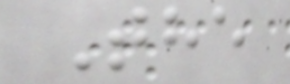The
